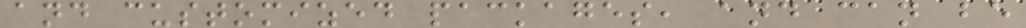and customized packages, and can be
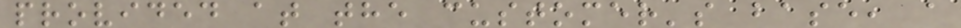provided at the customer's base, a
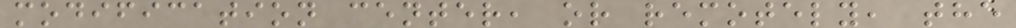modification center, or remotely, the
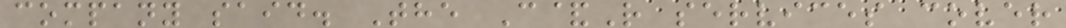company said. The C&R services cover
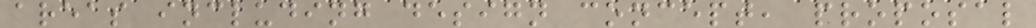areas including design concept, proposal
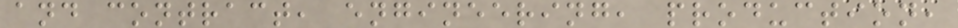and contract, engineering, production,
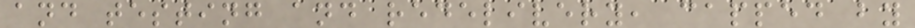and testing and redelivery, capped by
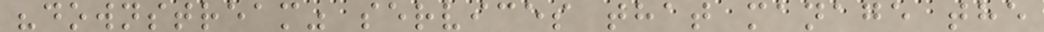"downstream" services that manage the
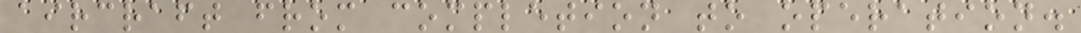aircraft from completion to operation.
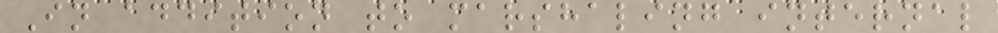In addition to marshaling internal
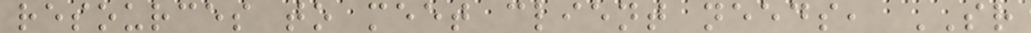resources to meet client needs, SR
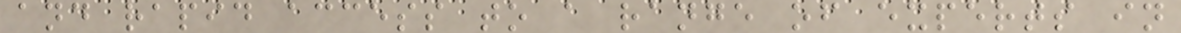and rapid access to a range of experts in
